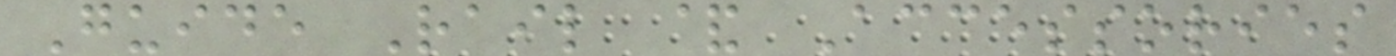Guide Rail & Accessories
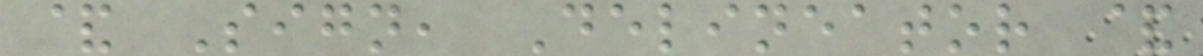& Sign, Delineator &
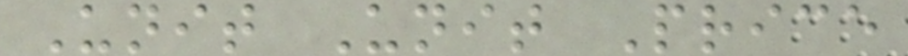Unit Unit Price
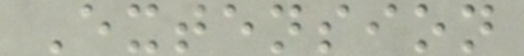Extension
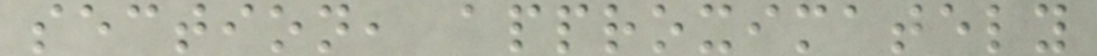section, approximately
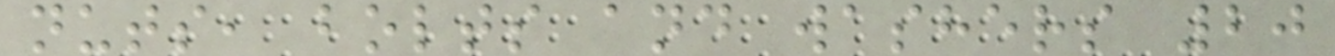nuts, bolts and washers 20
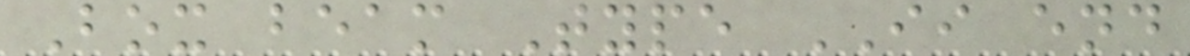Box beam Type II end
